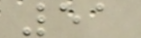51
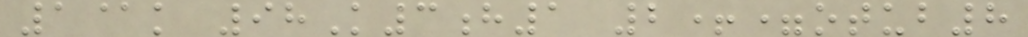1@k 98K3h1 2+=otub8
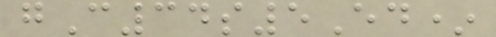gC34s5Ed*
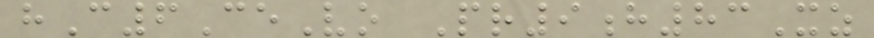hC6CeVo Pr9h83Xz
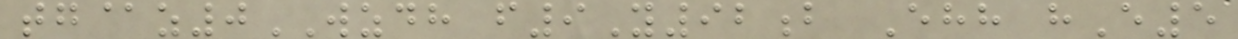tg@z0WZDH f9Y92b Ehh hE5
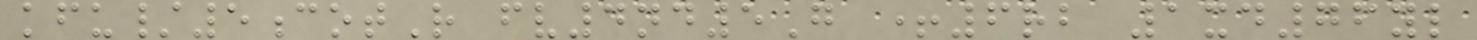kfu/5cotR fv4nd5G +6rb 1xd76yl
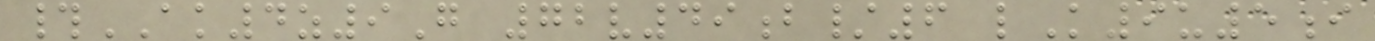#AK4z9G 72v49b/6 lK9u5i
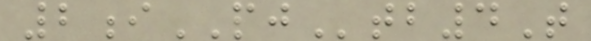2iPJtb4T
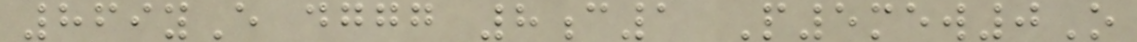869yE dggg 8c1 P5mew0O
